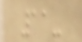11-
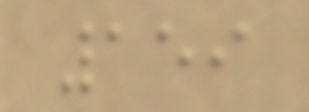159
